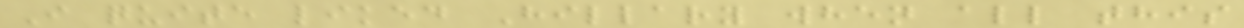I quite liked Hillary when all this
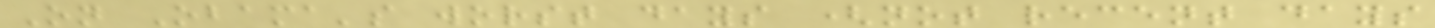On Obama's worst days (not recent days
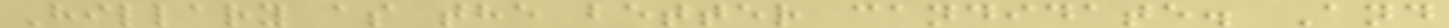Hillary as the better candidate. And
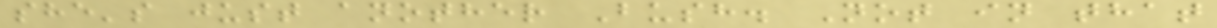she's just another Bush. Not in that
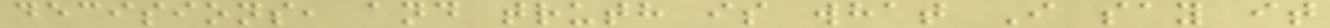decisions, and truth is what I say it
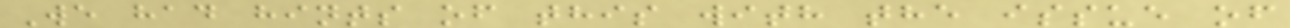We had hints of this with the issue of
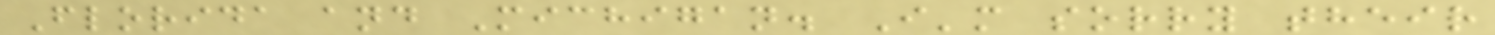Florida and Michigan. I'm sorry their
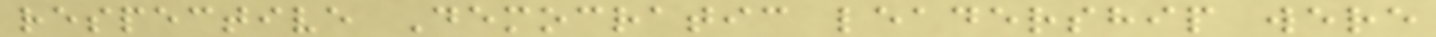respective Democratic leadership were
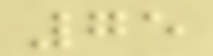75
